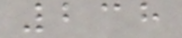238
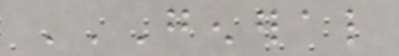GENERAL
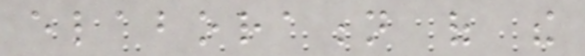elaboration of the
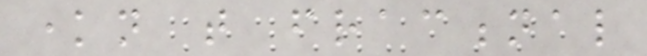known that fractional
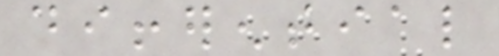differential
